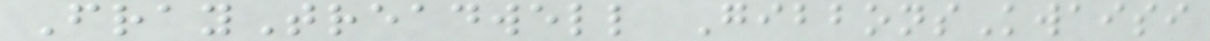FrayTreadwell GibbonsKwaisi
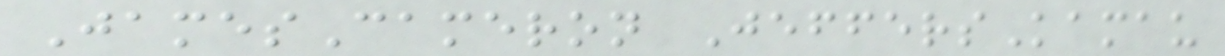JamesCameron JeffersKamau
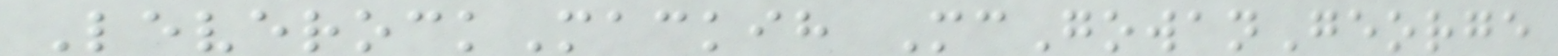LeverockMackih McGowanGeorge
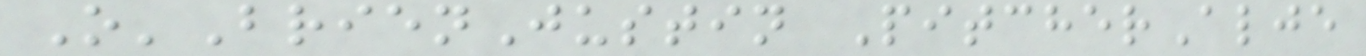O'BrienJustin PitcherAlje
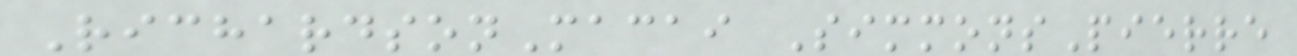RichardsonMacai SimmonsPierre
